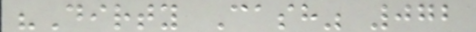"Dirty Cash" 072
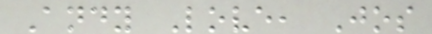Andy Love, Jos
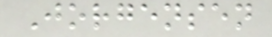Jorgensen
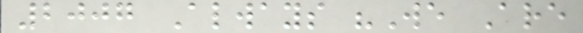2007 Always "We Are
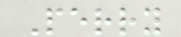Perry
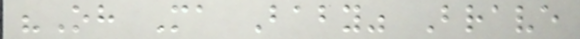"Oh Ma Baby" Brave
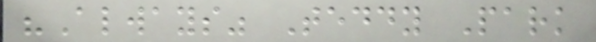"Always" Teddy Park
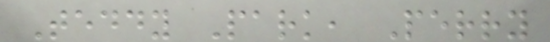Teddy Park, Perry
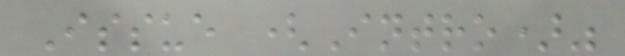Issue (Intro)"
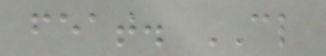feat. CL
